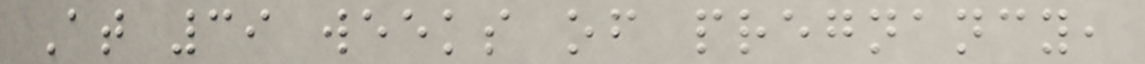At 39 weeks of pregnancy,
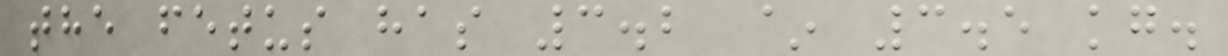the fetus has 3.2 ~ 3.5 kg.
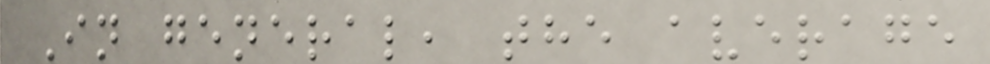In general, the average
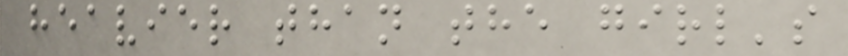heavier than the girl's
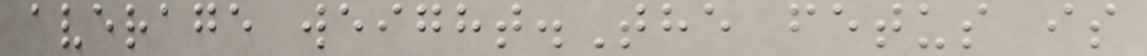average weight.The fetus is
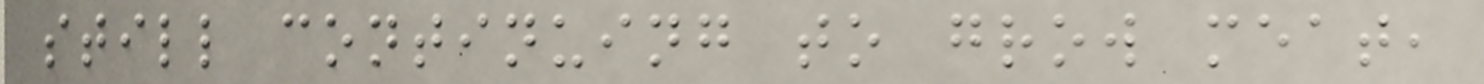still continuing to grow meat,
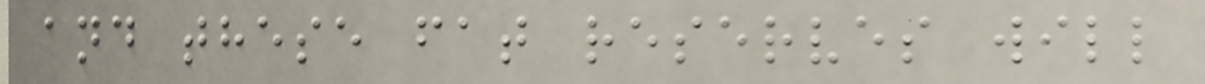and these fat reserves will
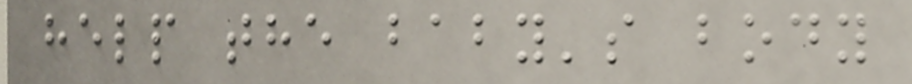help the baby's body
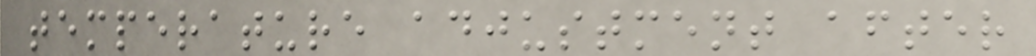temperature adjustment after
